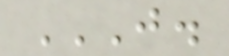J.
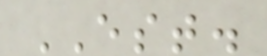EST.
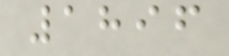1896
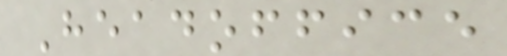Headoffice
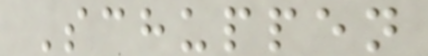Schuppen
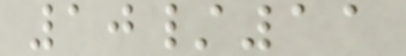10/11
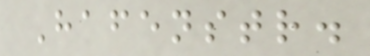Hafenstr.
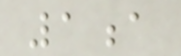1a
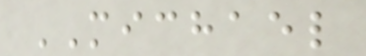MICHAEL
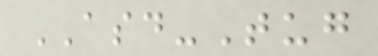ASD-Tug
